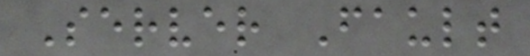Server Fault
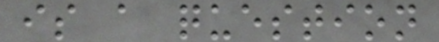is a question
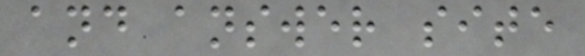and answer site
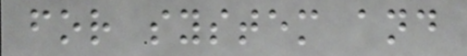for system and
